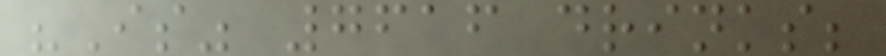"Is" 7616 drinks;
